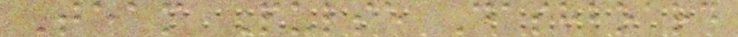Team Pulse Dashboard
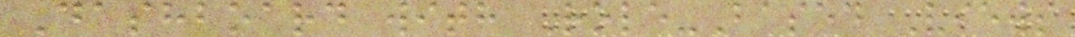Dashboard with Role-Based Views
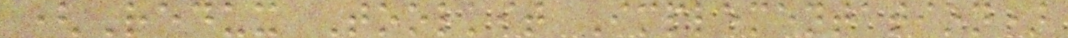(Redux Toolkit Implementation)
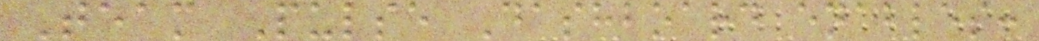Team Pulse Dashboard enables:
